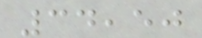34,50
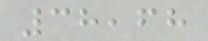38,68
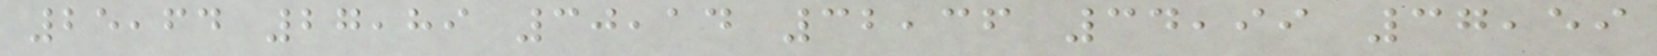25,64 27,89 30,14 32,36 34,99 37,59
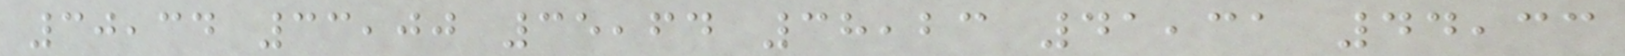30,34 33,00 35,64 38,23 41,31 44,33
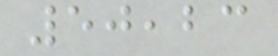50,23
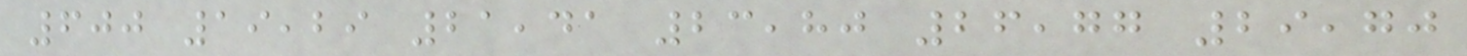600 19,29 21,41 23,80 26,77 29,70
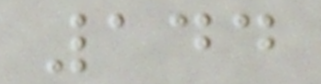144
